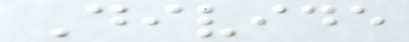Divide
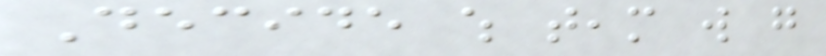Decide which team will go
